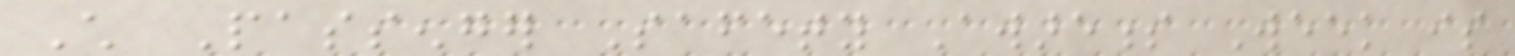Child Passenger Safety Awareness Week is
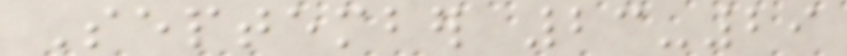September 23-29
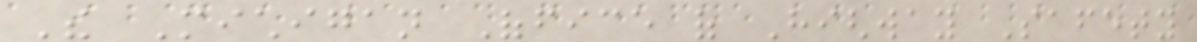The Michigan Office of Highway Safety
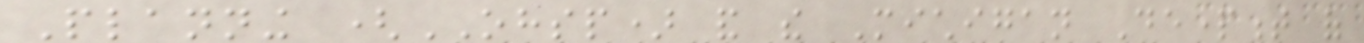Planning (OHSP) and the Michigan Department of
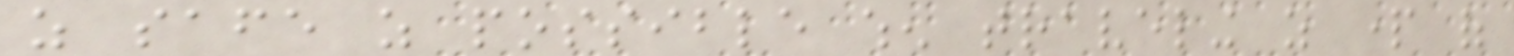as safe as possible when traveling as part of
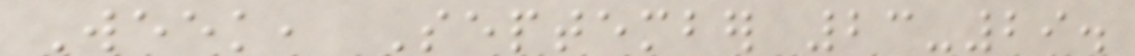Week, September 23-29.
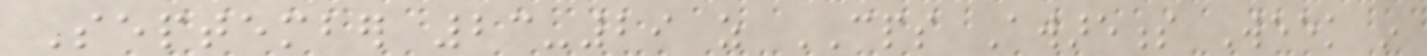September 23-29 as CPS Awareness Week in
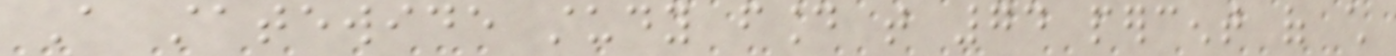A statewide study found that 74 percent of child
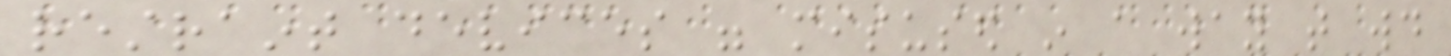restraint devices were misused in a way that would
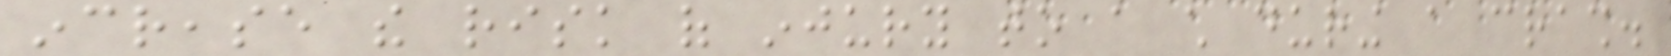increase the risk of injury to a child during a crash.
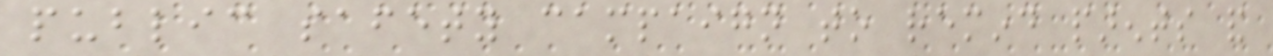public safety campaign to remind parents and
